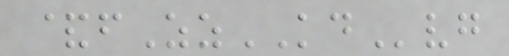&fZzKDvg
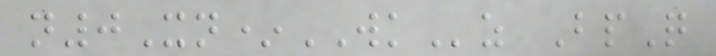n0Xn*WKz BpQ
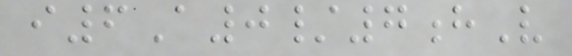i6A0/7hV
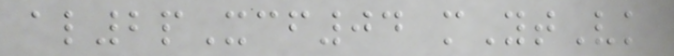al2pXcf04 mYtVk
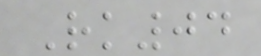Rk04
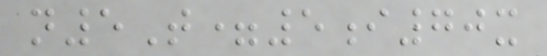n5T=5i70x
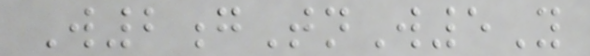W2gTnW5Y
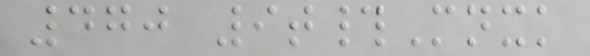470 9t#Mnxk
